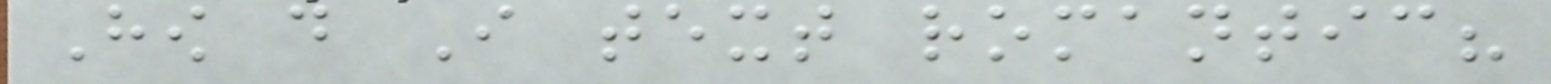How do I text romantic?
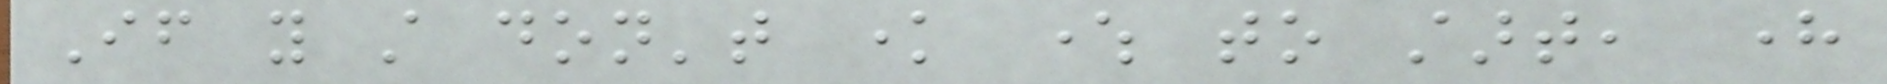If you still don't know where to start, here
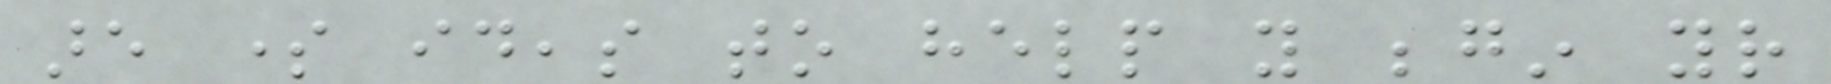are some ideas to help you begin your
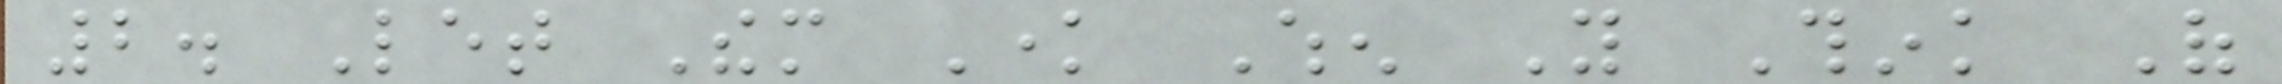2. Let Them Know When You Think Of
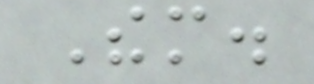Them.
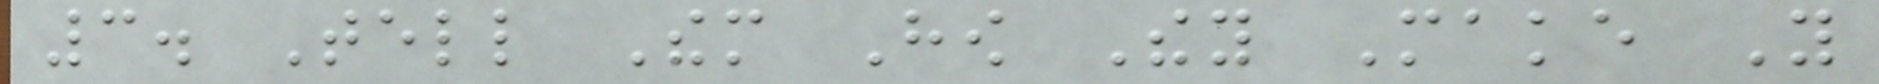3. Tell Them How They Make You
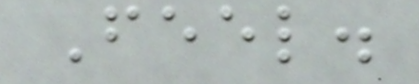Feel.
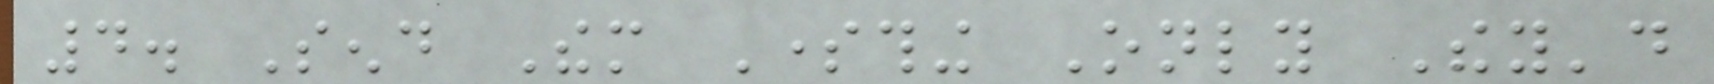4. Send Them Something Only They'd
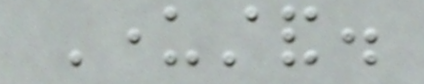Understand.
